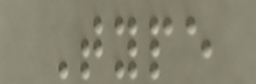Type
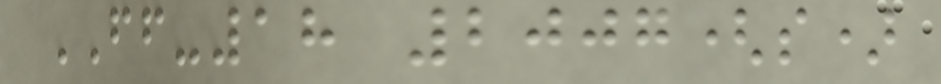FF-18 2007(s)
